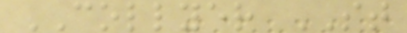COLLYER ST
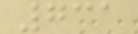731
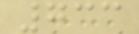733
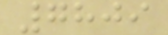7809
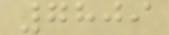7809
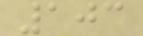103
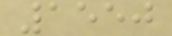1550
